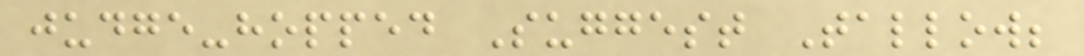judge-hopped Suggest Tallow;
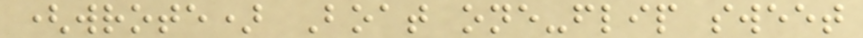(wrote) Boat one-flip sweet
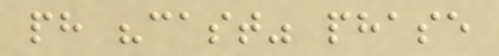ph "cast" phase
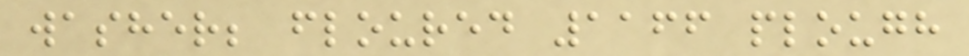washer; floured 1166 plough
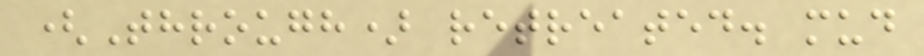(Through) retreated. mud
